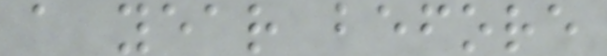a year before
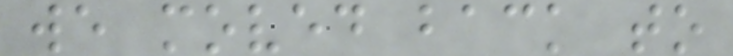we moved back to
